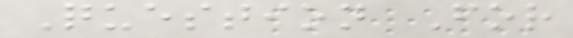Question For
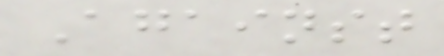Against
